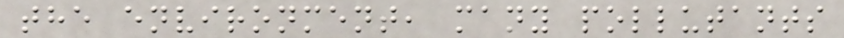the environment, many pollutants
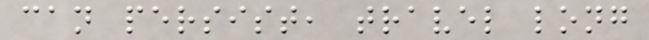can persist, travel long
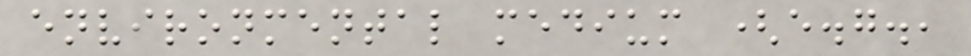environmental medium (e.g.,
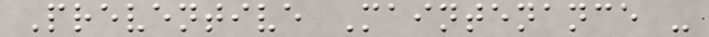Preventive Maintenance -
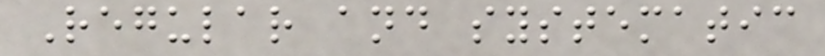Regular and systematic
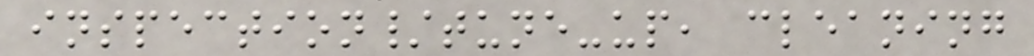inspection/tune-up, cleaning
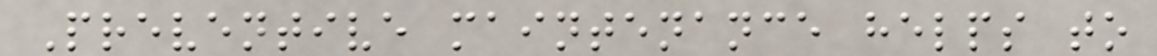Preventive maintenance helps to
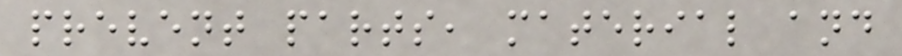prevent parts, material and
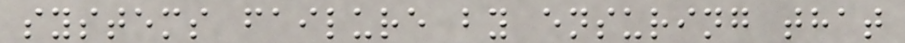systems failure by ensuring that
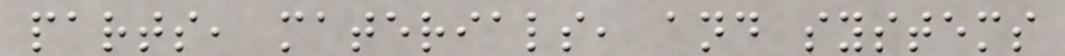parts, materials, and systems
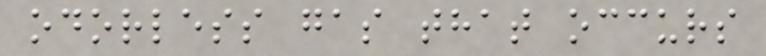odorless gas that occurs
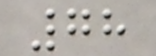78
